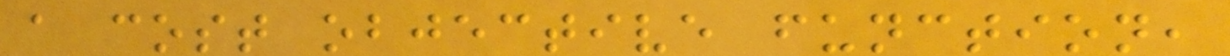a cost objective function,
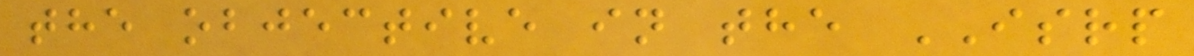the objective in the ISRP
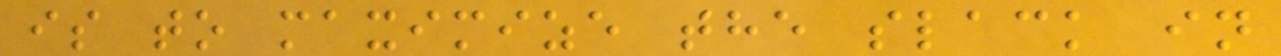is to maximize the slack in
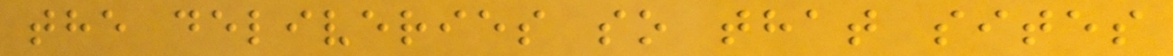the deliveries so that sites
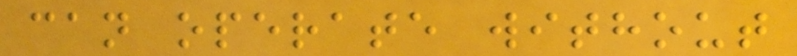can operate without
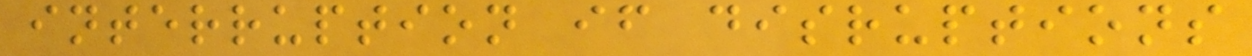interruption if disruptions
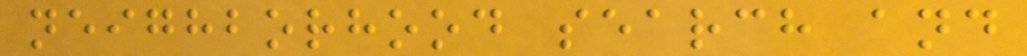neighborhood search and
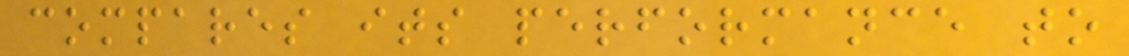compares its performance to
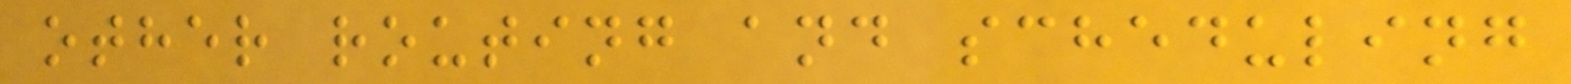other routing and scheduling
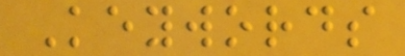Keywords
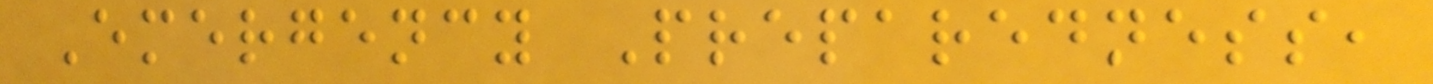Emergency Preparedness,
